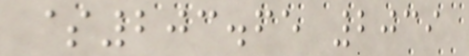$203.65 2039
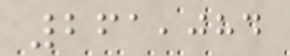261,084
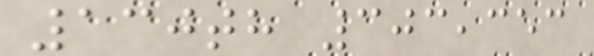130th 303,353
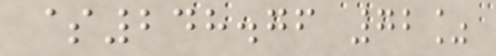$248.76 72%
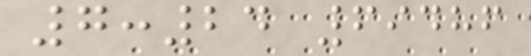7:24 69486
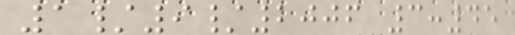1/9/2006 3:45
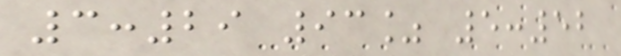3:29 93% 5:52
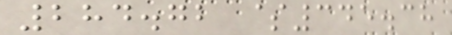284.72 $345.38
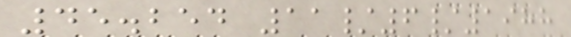45.254 11/6/1988
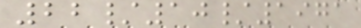22/10/1971
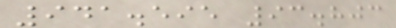941.595 93.803
